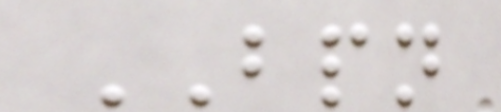BPN
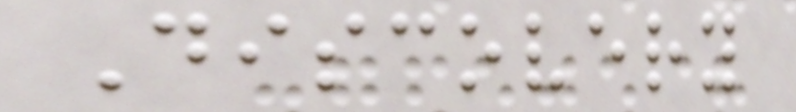Discovery
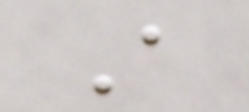A
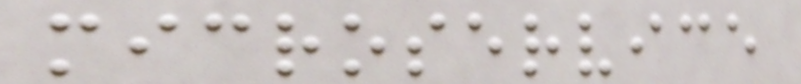microservice
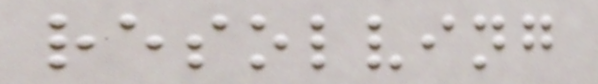resolving
